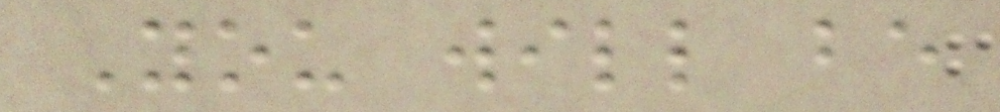You will be
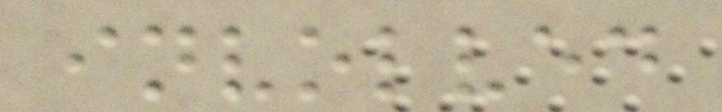involved
